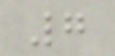7
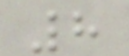8
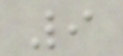9
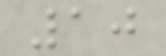10
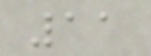11
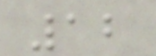12
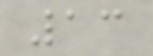13
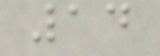14
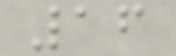16
